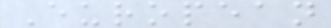European
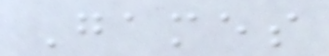Games
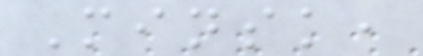Minsk,
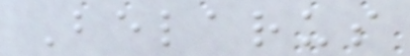Belarus
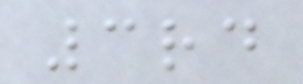3rd
